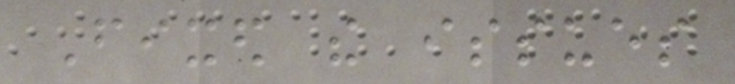Fixed the issues
